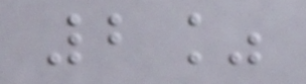2%
